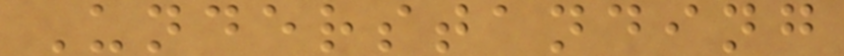Understanding
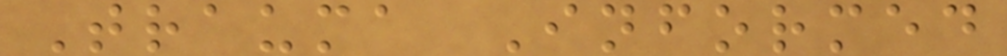Trauma Informed
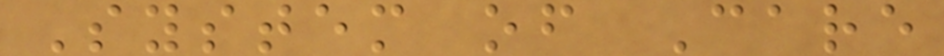System of Care
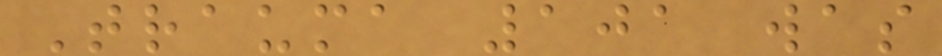Trauma 101 was
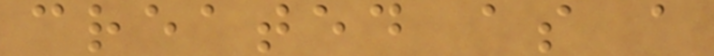created as a
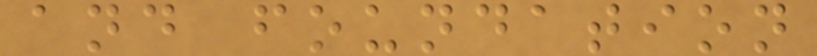and foundation
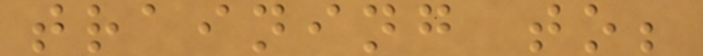training to;
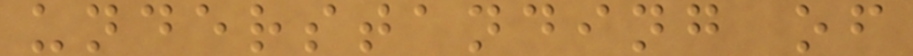understanding of
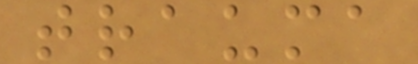trauma
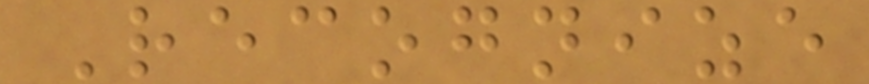Recognize
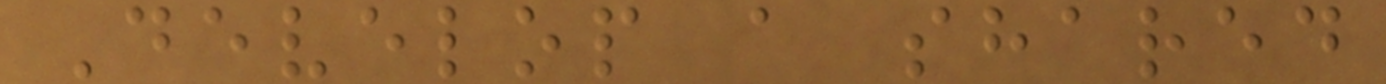Develop a shared
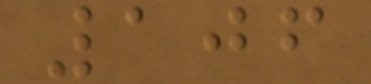106
